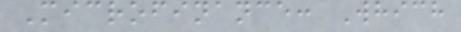Microfinance: Which
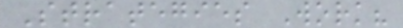Strategies Work?
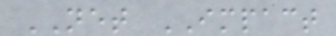NET IMPACT
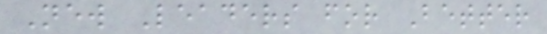New Leaders for Better
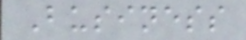Business
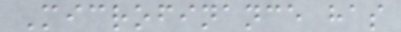Microfinance has
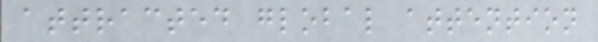attracted global attention
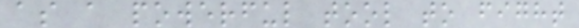as a powerful tool to fight
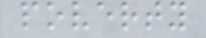poverty
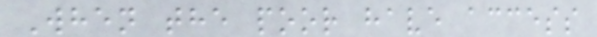When the poor have access
